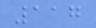117
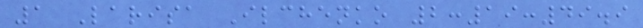1 Larisa Ilchenko 2:19:49.9
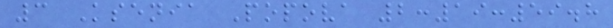3 Ksenia Popova 2:19:59.8
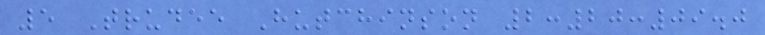5 Trudee Hutchinson 2:20:09.0
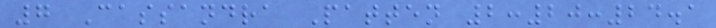7 Cassandra Patten 2:20:24.1
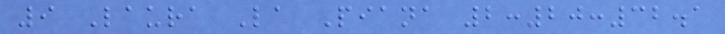9 Laura La Piana 2:20:32.1
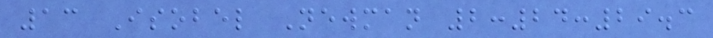13 Isobel Newman 2:24:29.3
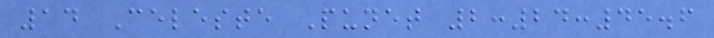14 Celeste Punet 2:24:45.6
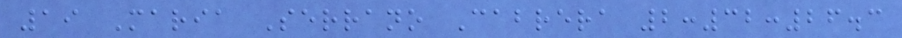19 Maria Serrano Cabrera 2:32:26.3
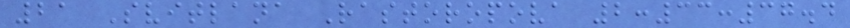21 Svitlana Rastoropova 2:33:37.4
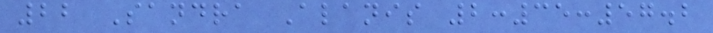22 Sandra Alanis 2:35:57.2
